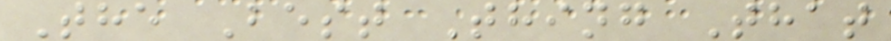The Best Thing That
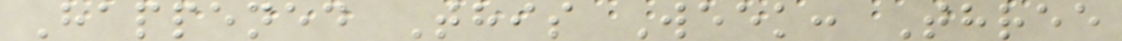Happened This Week: Three
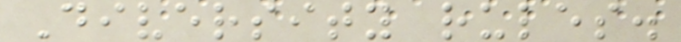Diversity rules.
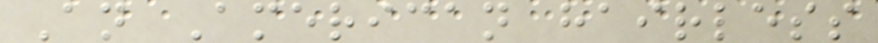An American hairless
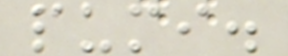pumi.
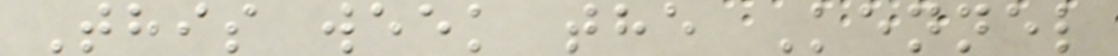This week the Kennel
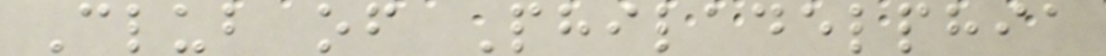Club of Philadelphia
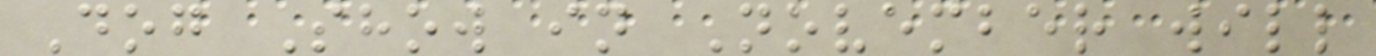Dog Show in November will
